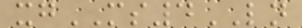xgMS4LN
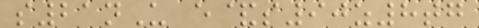s21nU e&s90z8tg
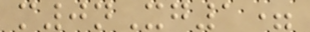m0nXg1=
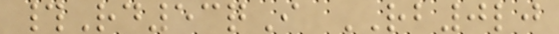#Rd53qI RB0lj
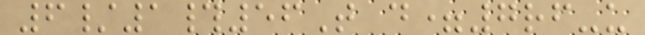6/1#56T d=7rf-u
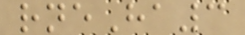rneHa3
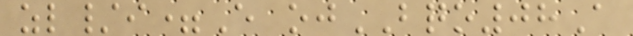zl/i=E ojBQO08A
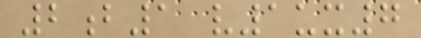2b1 v1ux7
